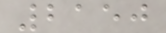2150
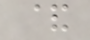&
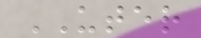UTER
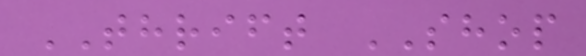THRIFT SHOP
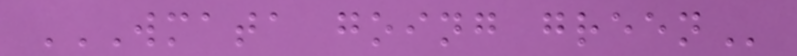WMATA GOING GREEN
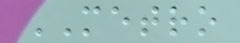METRO
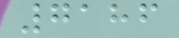7186
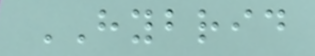HYBRID
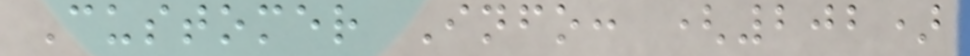Customer Info: (202)
